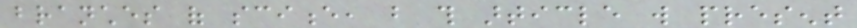branches of science, but this article will present
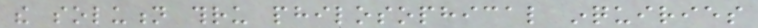the solution thru philosophical inquiries
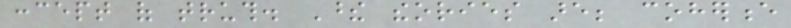concept of truth. These theories are; coherence
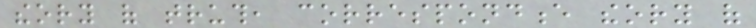theory of truth, correspondence theory of
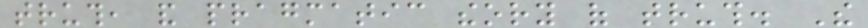truth, and pragmatic theory of truth. The
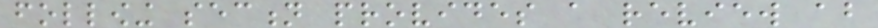following section provides a review about
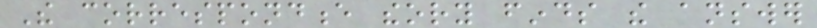The correspondence theory finds the answer
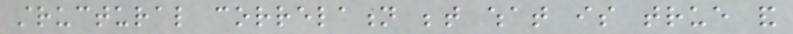structural correlation between what is true and
